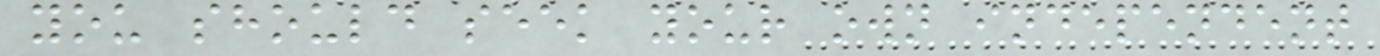you should seek your own independent
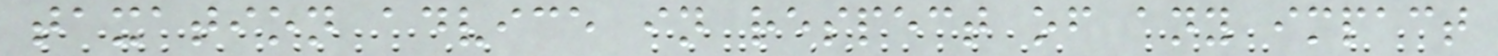taxation advice in respect of any impact
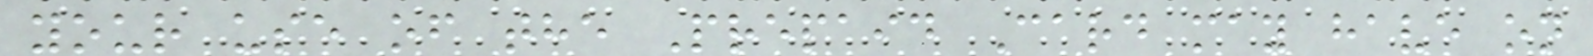your use of the Prepaid Card may have on
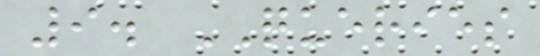9. QUERIES
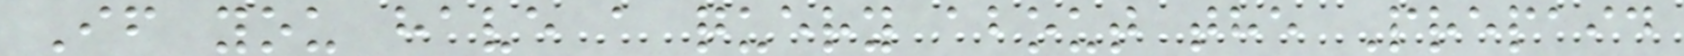If you have a query about the Prepaid
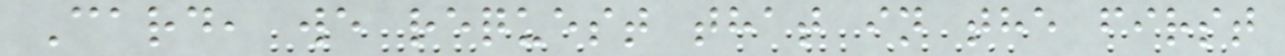Card, we request that in the first
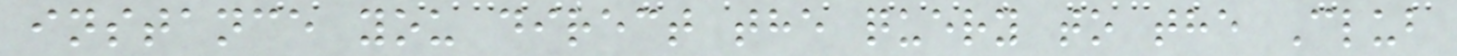instance you direct the query to the Club
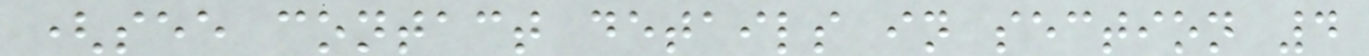(see contact details in section 4
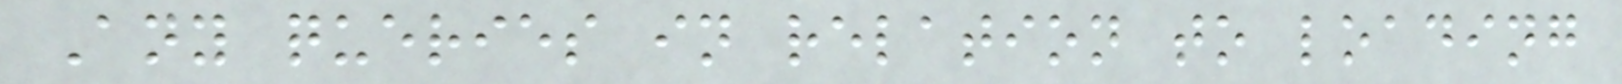Any queries in relation to loading
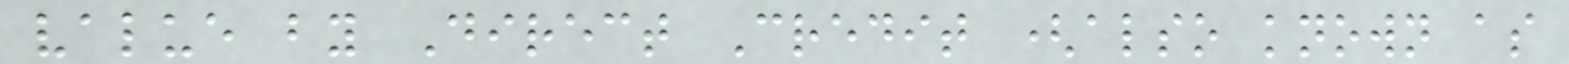value by Direct Credit (also known as
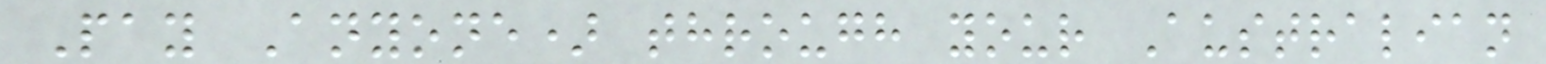Pay Anyone) through your Australian
